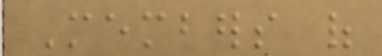Members of
